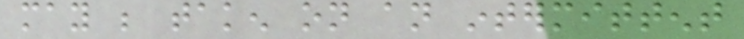may be taken on an intermittent
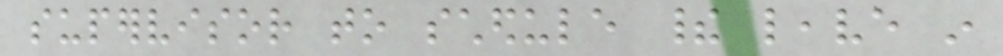supervisor to schedule their leave in
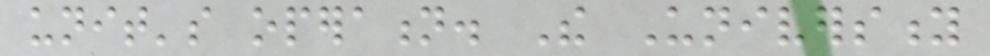unit's operation. The University
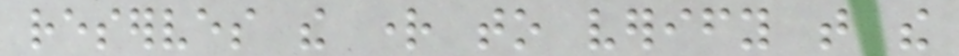reserves the right to verify that the
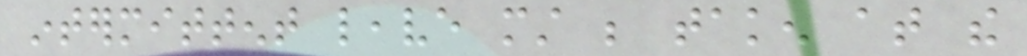intermittent leave must be taken at the
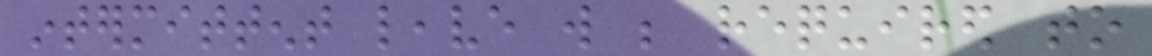intermittent leave will be required to
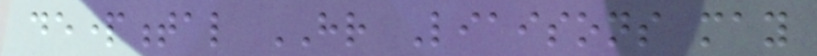departmental HR Liaisons may
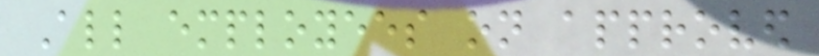All employees on approved
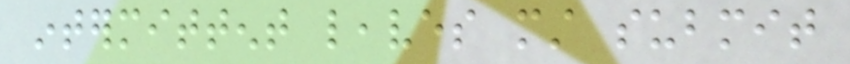intermittent leaves must submit
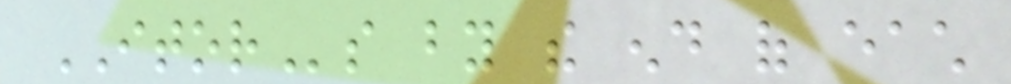ITORs by the end of each
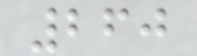260
